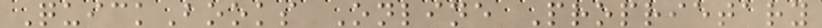QuickBooks Online Proprietary
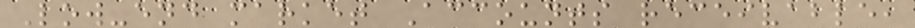Low-end market Accounts receivable,
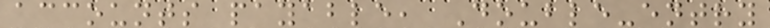accounts payable, Double-entry
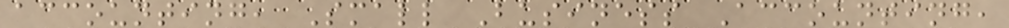accounting, Small Business Accounting,
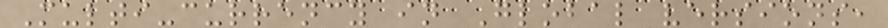Multi-currency in Global versions,
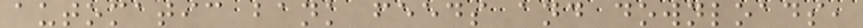automatic bank feeds and downloads,
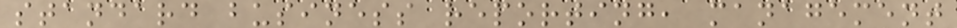standard business reporting, management
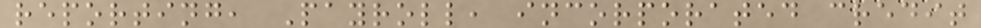reporting, Payroll, incorporated credit
